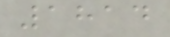1814
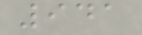941
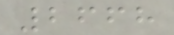2668
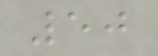50
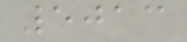5013
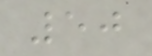50
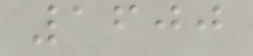1600
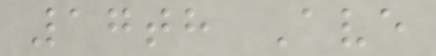17th Ave
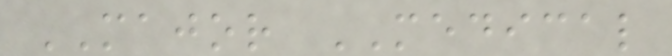MAJOR MEDICAL
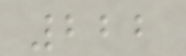222
